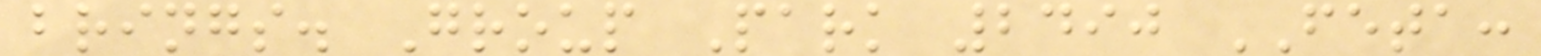brings. Group Park 2490 FETA:
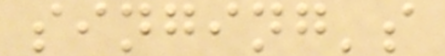singing's
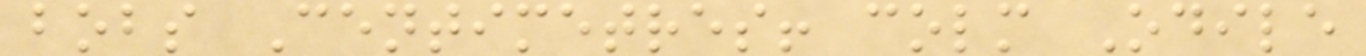bobs Centimetres! colm Odile
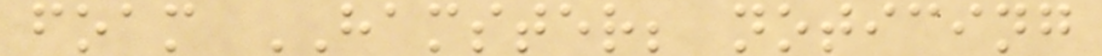foam HAMSTER; noticing
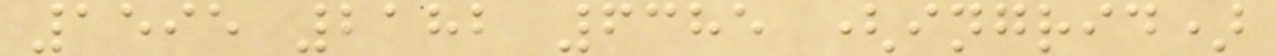1595 2182 6385 (ingrid)
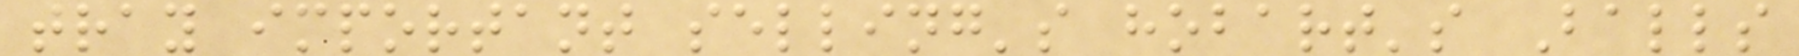tray important selling's hobart's Balls
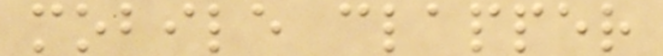mobile clapper
